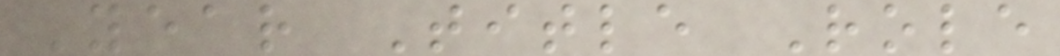Year Title Role
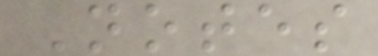Notes
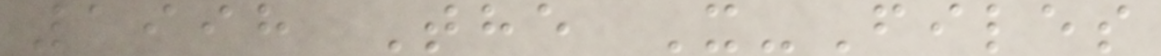1998 The X-Files
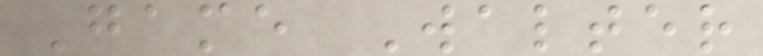Game Walter
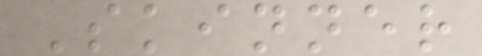Skinner
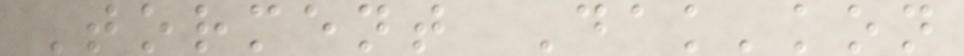Torment Dak'kon
